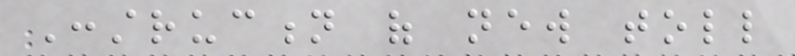Construction of new toll
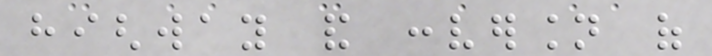highway and conversion of
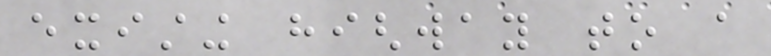existing highway to a
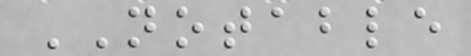NOTABLE
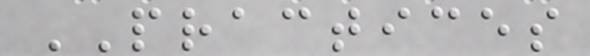PRACTICES
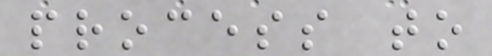process to
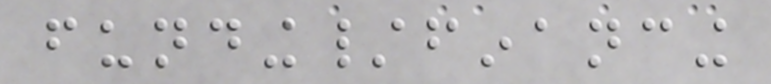funding/financing
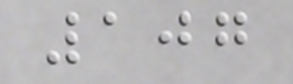107
